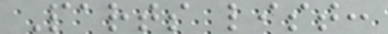Parts list:
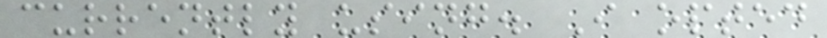currently using. I opted
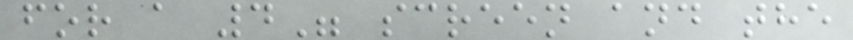for a 4" screen and the
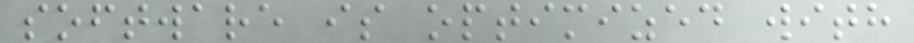software is optimized with
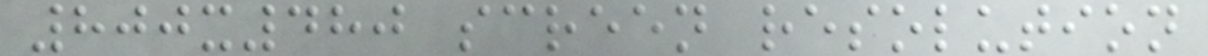800x480 screen resolution
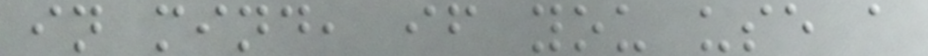in mind, if you use a
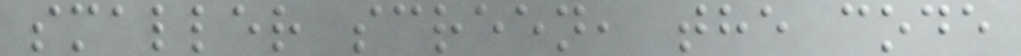smaller screen, the code
